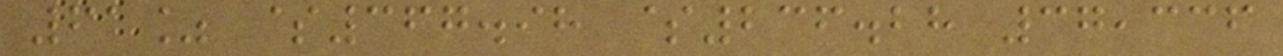61% $367.98 $236.28 37,336
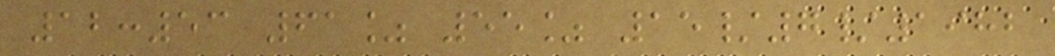12:53 61% 55% 15/7/1982
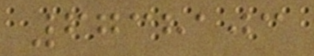6738103
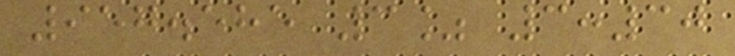957.585 3% 3:30
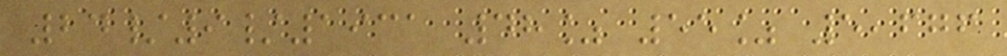24/9/1931 48% 55% 5,676
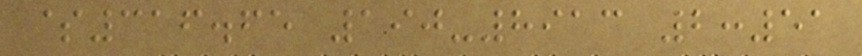$316.65 190-8913 2:51
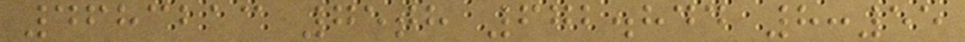4683213 75th 672.844 8:55
